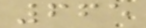665
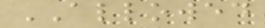ALLOWED
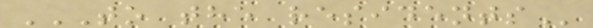TO THE RESIDENTS
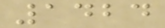1424
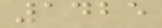1425
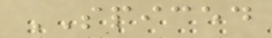SPICED
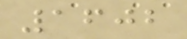1602
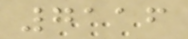7116
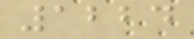1224
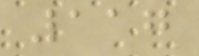117
